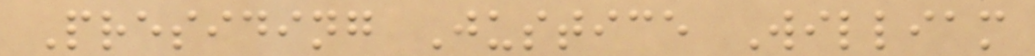Presiding Justice William
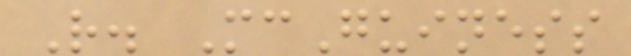R. McGuiness
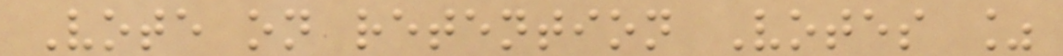Vote on retention Votes %
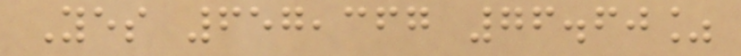Yes 657,367 76.60%
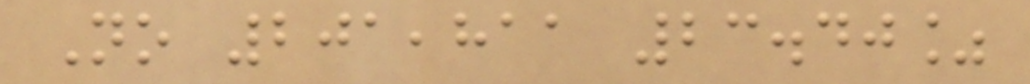No 201,811 23.40%
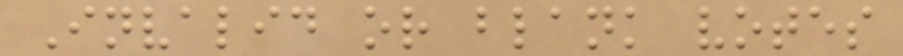Invalid or blank votes
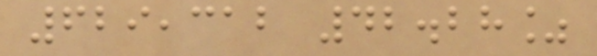629,312 42.28%
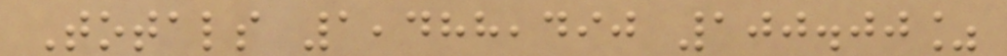Totals 1,488,490 100.00%
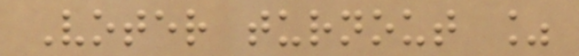Voter turnout %
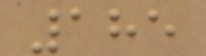185
